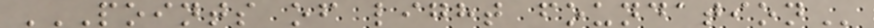POINTS OF LIGHT FOUNDATION
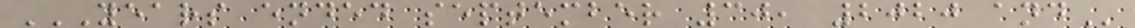YEARS ENDED SEPTEMBER 30, 2020 AND
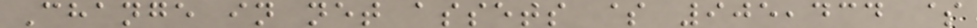Change in net assets $ 905,434 $
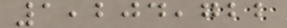1,204,722
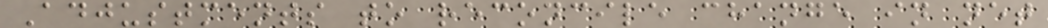Adjustments to reconcile change in net
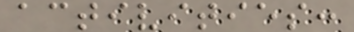activities:
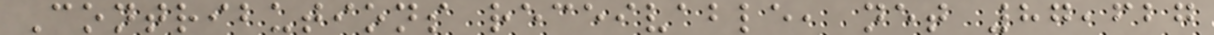Contributions receivable, net 87,627
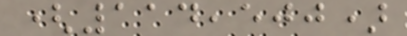(114,500)
